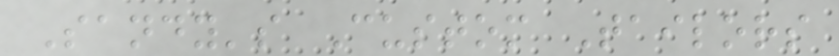Sandy's Custom Tailors
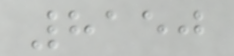8150
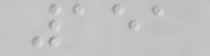151
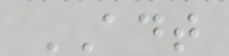ADT
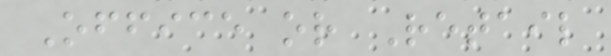Office or Retail
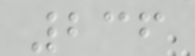236
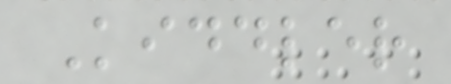Kiddler
